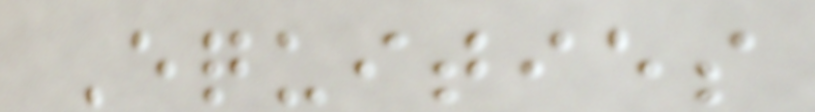Equities
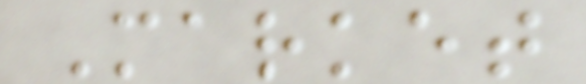Market
